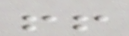!!
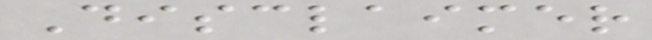Disclaimer
